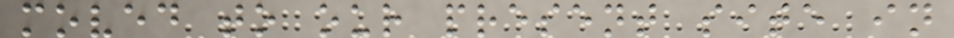moved to our present site in
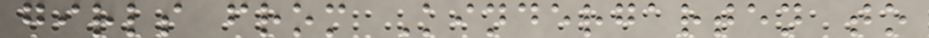girls from Kindergarten to
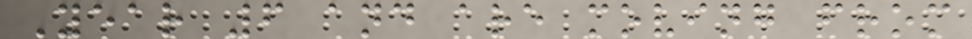Year 6 and are moving from
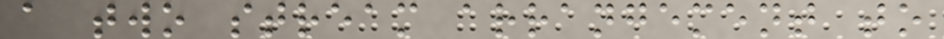a two stream arrangement to
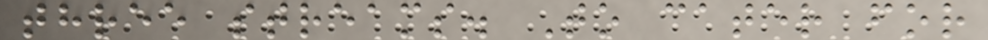three streams. To cater for
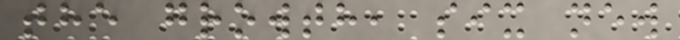the growth, six new
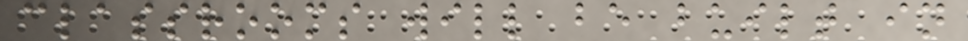classrooms will be built in
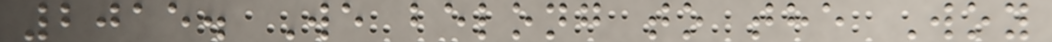2015. We belong to the Woy
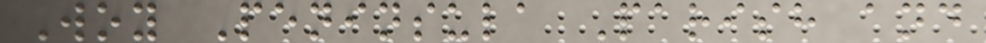Woy Peninsula Parish and
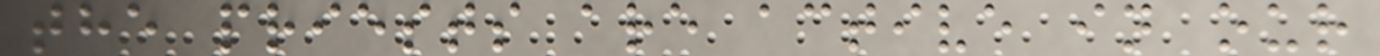the priests are active in our
